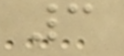3
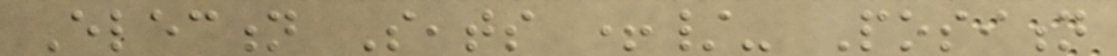Election Seats +/- Position
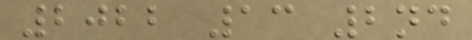2022 13 2nd
